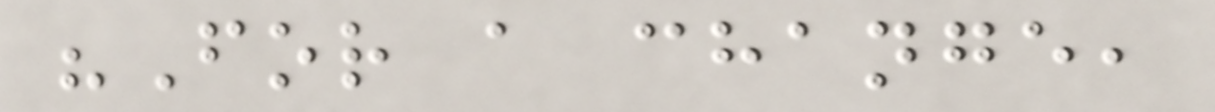"For a change,
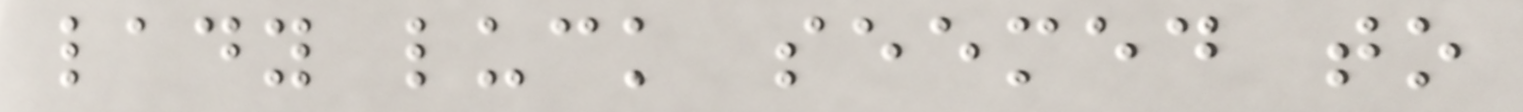lady luck seemed to
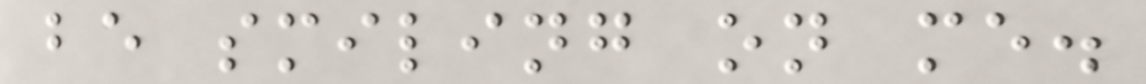be smiling on me.
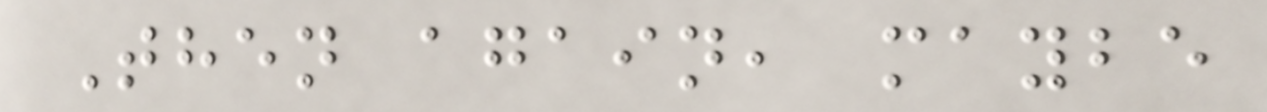Then again, maybe
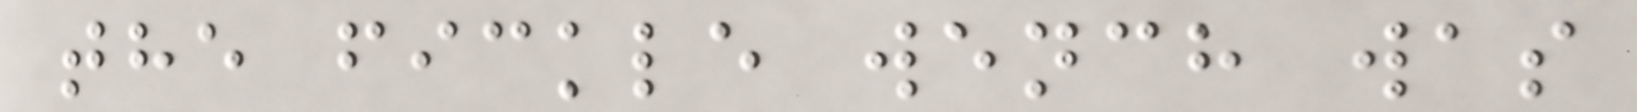the fickle wench was
